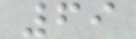69
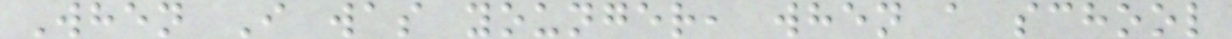When I was younger, when a school
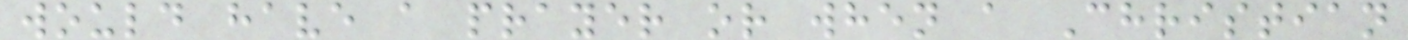would have a prayer or when a Christian
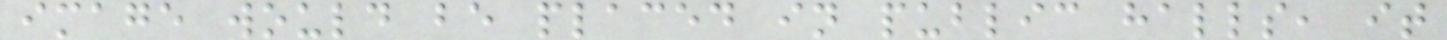image would be placed in public halls, it
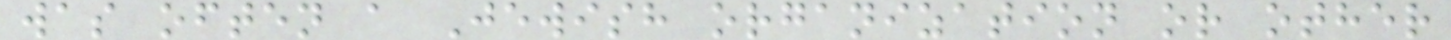was often a Jewish organization or other
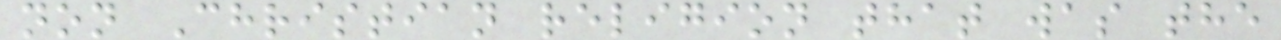non Christian religion that was the
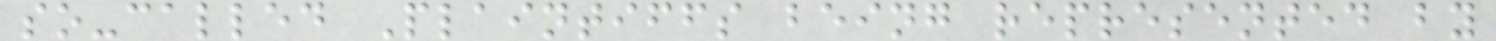so-called Plaintiffs being represented by
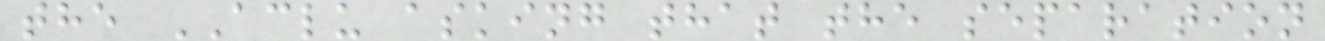the ACLU asking that the separation
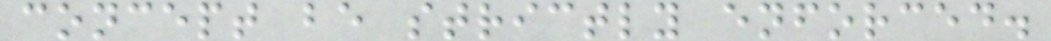concept be strictly enforced.
